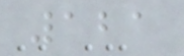121
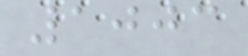1003
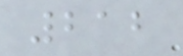212
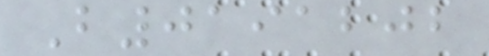B0191202
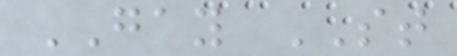GAY ST
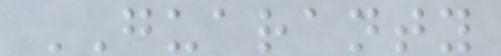GUARANTY
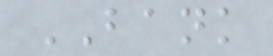BANK
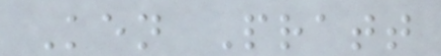Ken Pratt
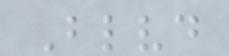Blvd
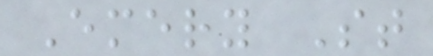Emery St
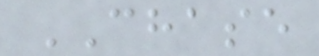CHASE
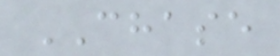CHASE
